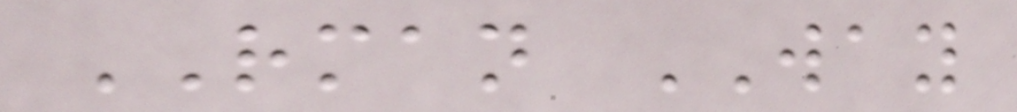RMAN WAY
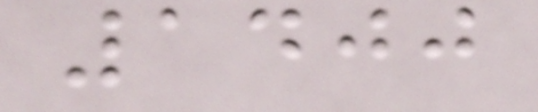1400
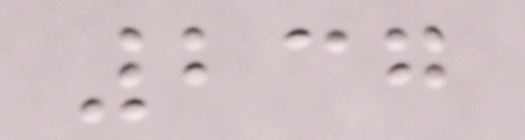237
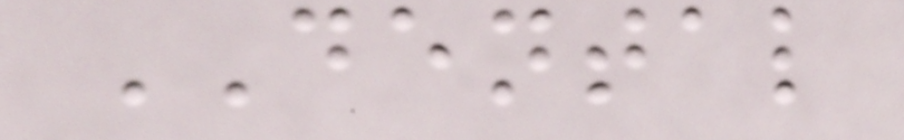DENTAL
